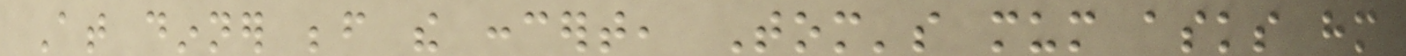At dinner before the concert, Tom's mum asks him
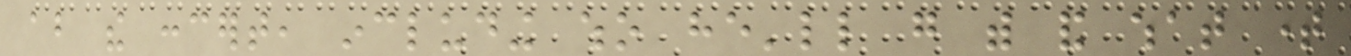about the concert, including who he'll go with and what time
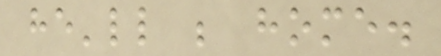he'll be home.
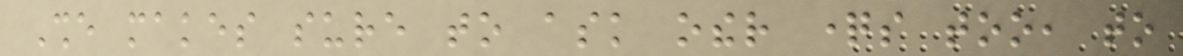She makes sure to ask other questions too, to
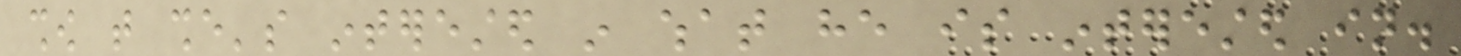show that she's interested in what he is interested in.
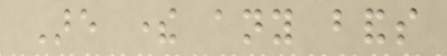Are there any bands
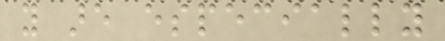you are especially
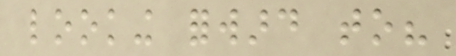looking forward to?
